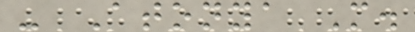- Atonya M.
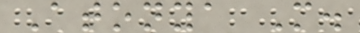Atonya M.
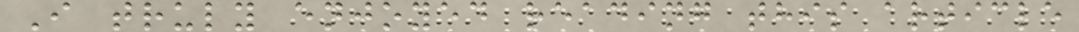I truly enjoyed reading this article
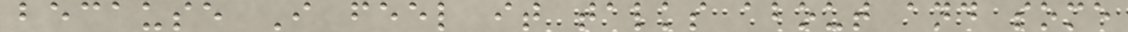because I feel it talks about and some
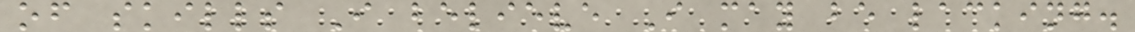of skills I believe I may be lacking.
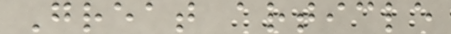Great article
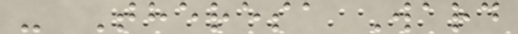- Theresa Ward
